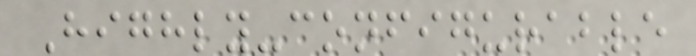Highly-configurable
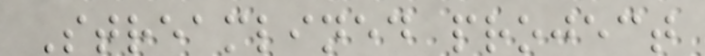Streamlined project
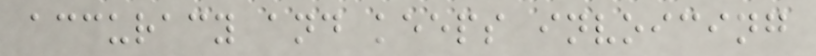accuracy and keeps invoicing
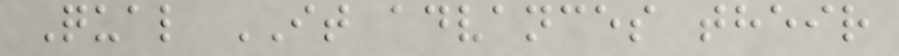Qual IT advances their
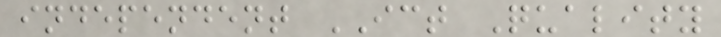independent ICT Quality
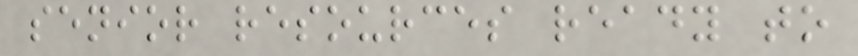senior resources ready to
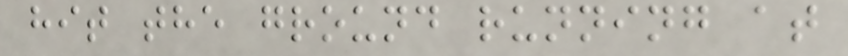hit the ground running at
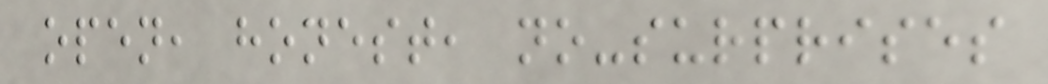open, honest, no-surprises
